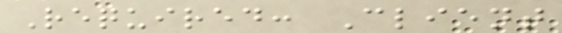Required: Client
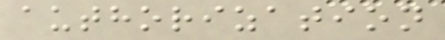authorization
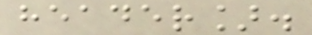header].
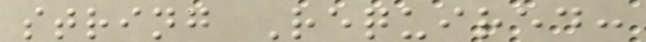string Required:
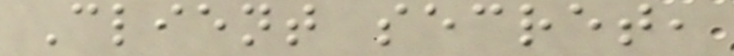Client secret,
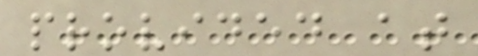provided at
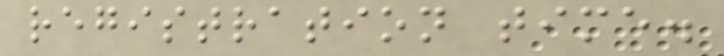registration time.
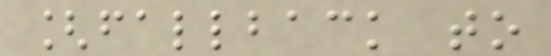[fallback to
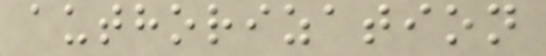authorization
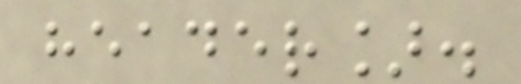header].
